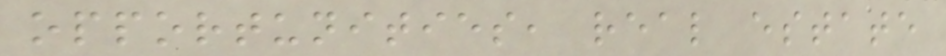opportunities, real estate
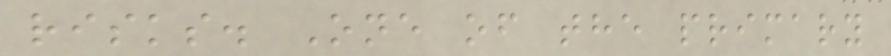risks. One of the primary
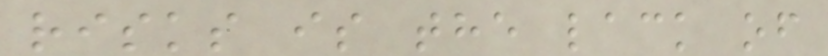risks is the lack of
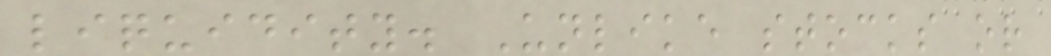liquidity. Unlike stocks or
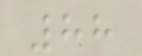88
